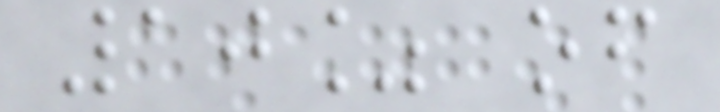10% of
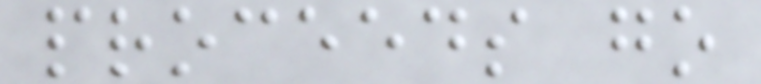proceeds go
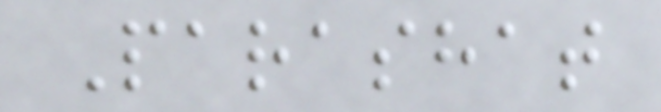Parashat
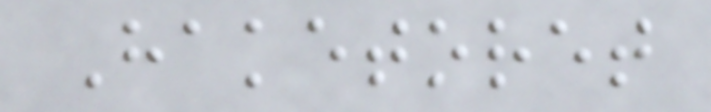Haketoret
